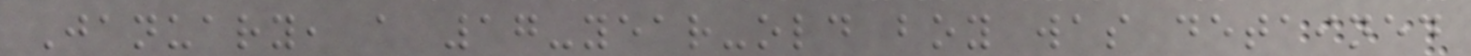January, a 17-year-old boy was detained
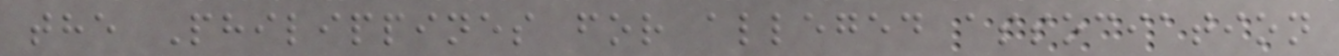the Philippines for alleged association
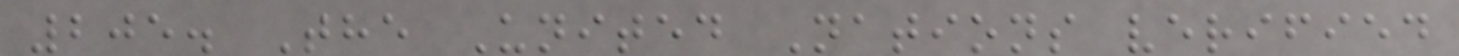205. The United Nations verified
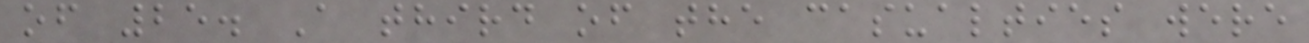of 25. A third of the casualties were
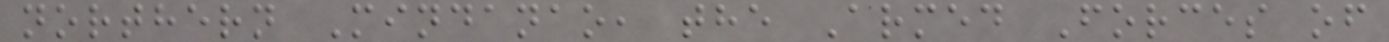northern Mindanao, the Armed Forces of
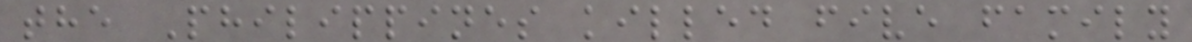the Philippines killed five family
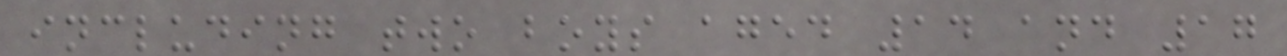including two boys aged 14 and 17
